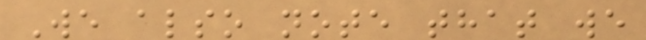We also note that we
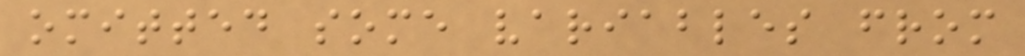omitted some variables from
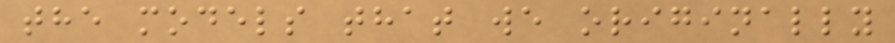the models that we originally
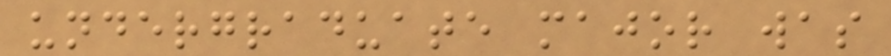undergraduate major was
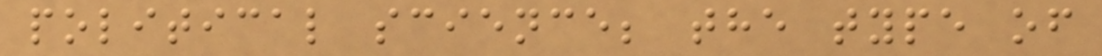political science; the type of
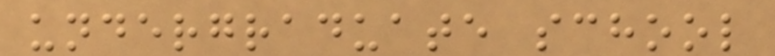undergraduate school
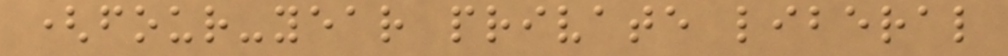(four-year private liberal
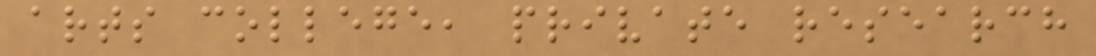arts college, private research
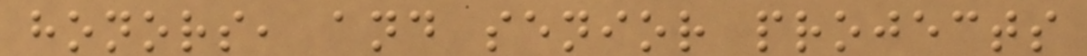honors, and senior projects
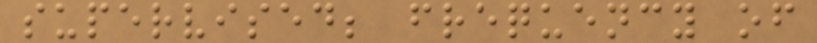supervised; frequency of
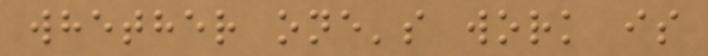whether one's work is
